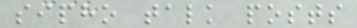sipho talk posts
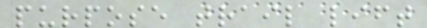purpose trail lift
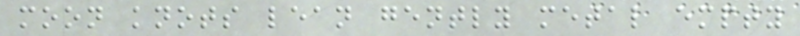moon knots lean gently metal empty
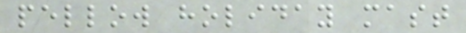pellow holiday mast
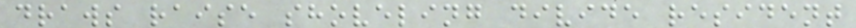draws raise shoveling divide resident
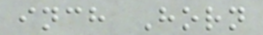inch Horn
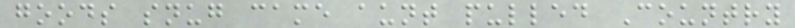goods snug came aunt pulled Country
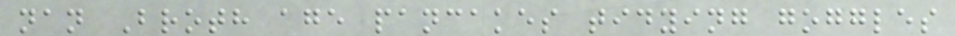nan Broth age pancakes tidying goggles
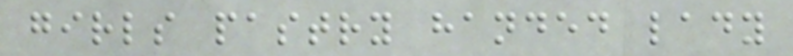girls pastry handed lady
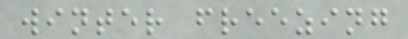winter freezing
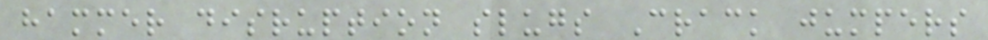hammer disruption slugs Crack jumpers
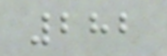282
